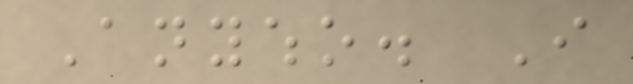Anywho. I
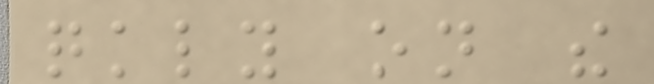quickly on the
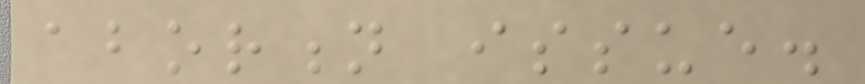abortion issue.
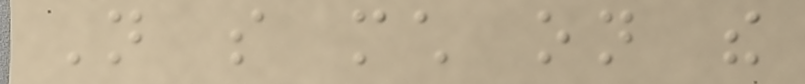Not so much on the
